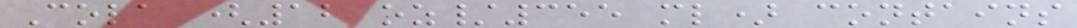Cola (12 oz/355 ml) contains
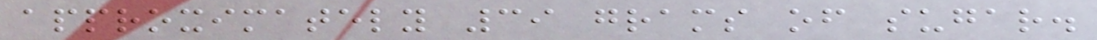approximately 39 grams of sugar.
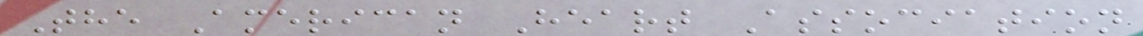The American Heart Association
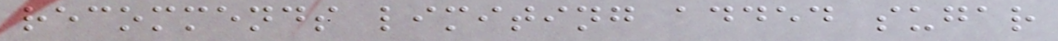recommends limiting added sugar
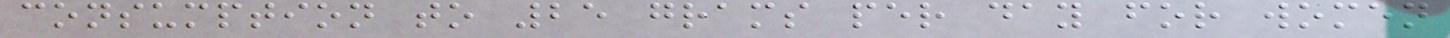consumption to 25 grams per day for women
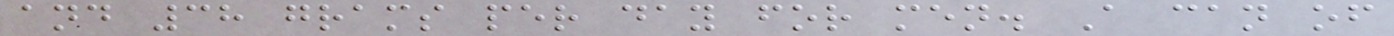and 38 grams per day for men. A can of
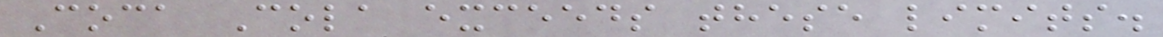Coca Cola exceeds these limits.
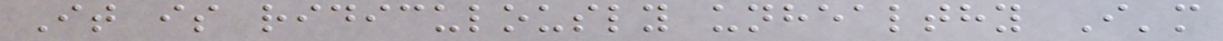It is ridiculously unhealthy I'm
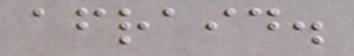afraid.
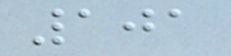101
